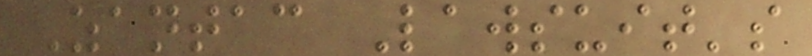Zantac Lawsuit's
